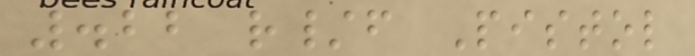.22 r/f Pistol
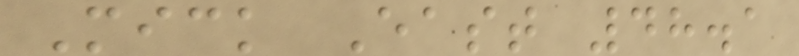Mick East 48.1
